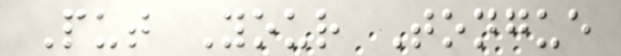Put Your Tongue
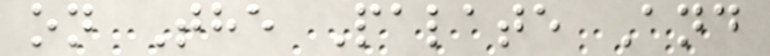on The Palate And
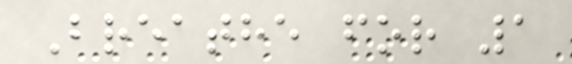Breathe for 1
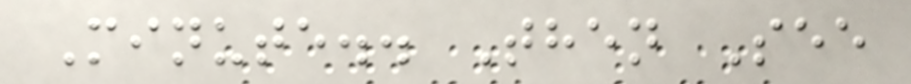Minute.. Then See
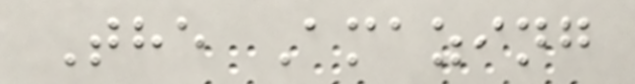The Amazing
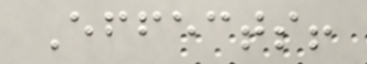Effects!
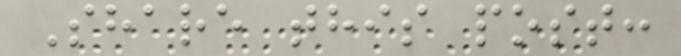Share this post:
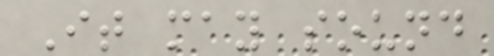It may sound
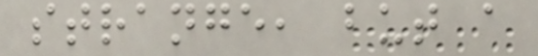strange, but a
